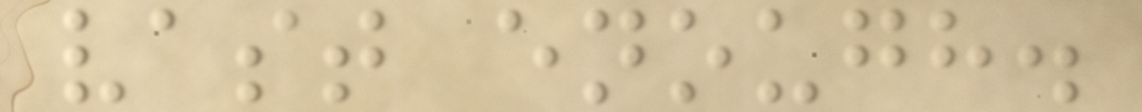vast enough.
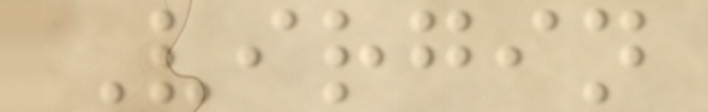Virgin
